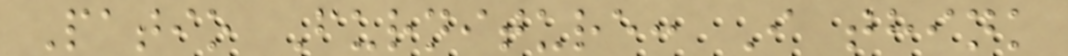Patio Furniture: I think
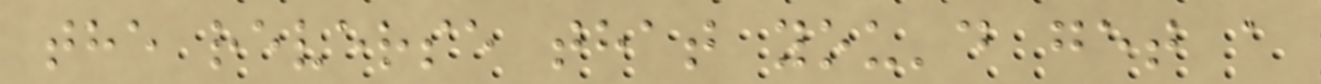the reverse that you'd get a
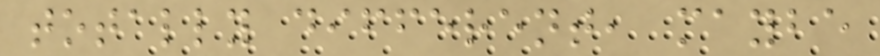totally different, maybe
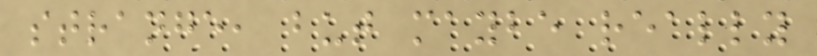strange, but maybe really
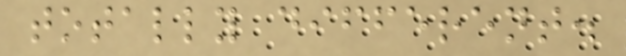totally different.
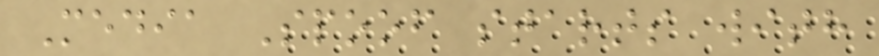Media Spoof starts with
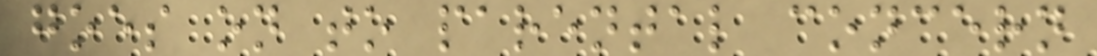goes on to parental concern
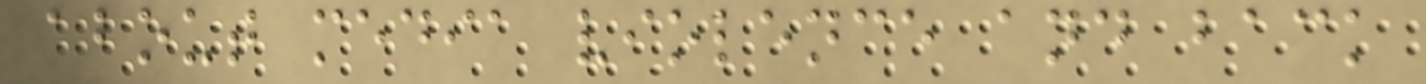about media violence and back
